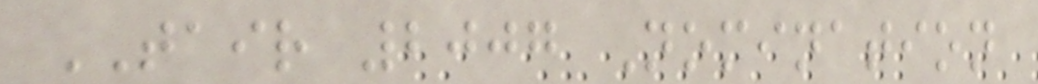TAIR 2007 Nomination
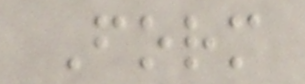Form
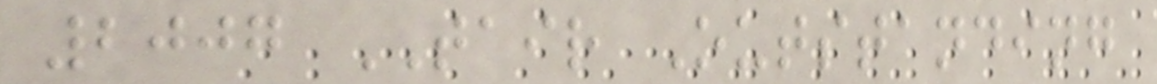2007 TAIR Outstanding
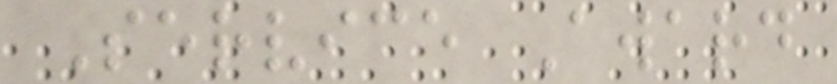Service Award
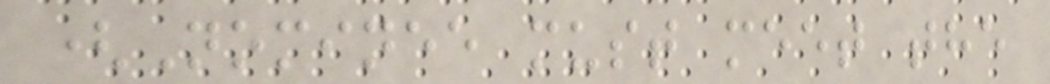(Nominee must meet the
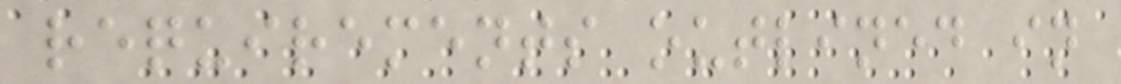requirements outlined in
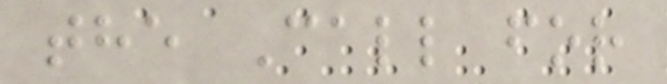the Call for
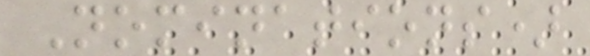Nominations)
